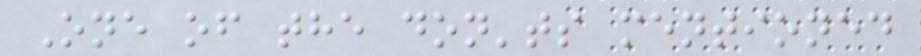One of the don'ts mentioned
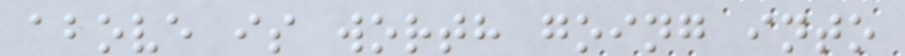above is worth going into
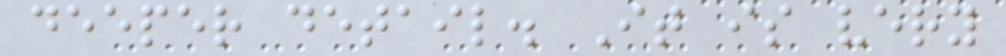deeper detail. It is very
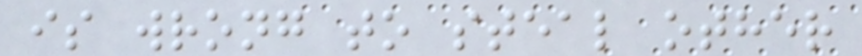is wrong to steal other
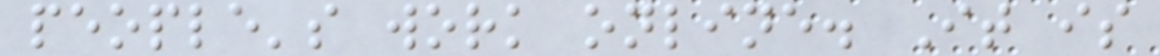people's work online. It is
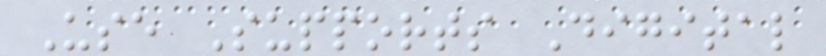Use Supports Digital
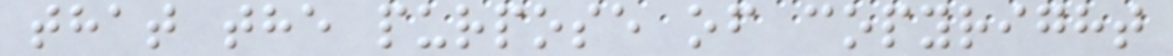that the purpose of copyright
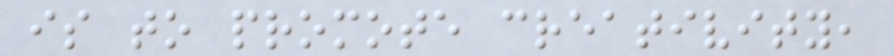is to promote creativity,
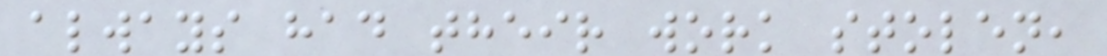always had their work stolen,
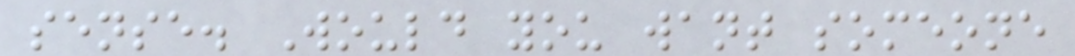sense. Would you want someone
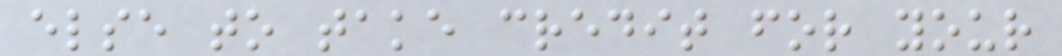else to take credit for your
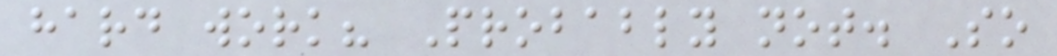hard work? Probably not. So
